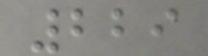229
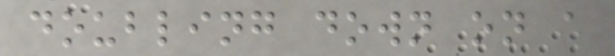doubling down on a
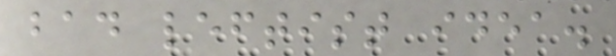bad leftist idea.
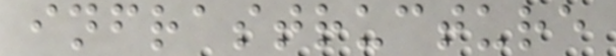infrastructure
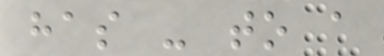has - to a
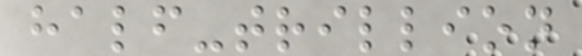half-trillion
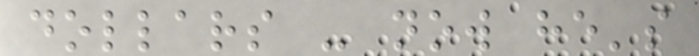dollars - now he's
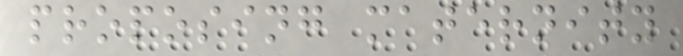proposing maternity
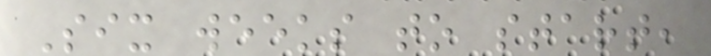Six weeks to start,
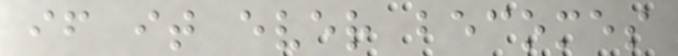if it ever becomes
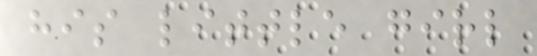his little girl
